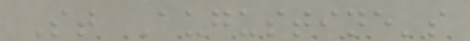St Augustine's
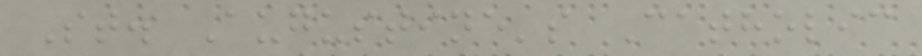St. Augustine's Catholic
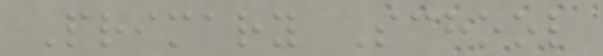Primary School
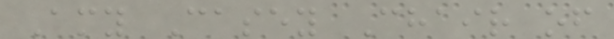Amy Casey Chair of
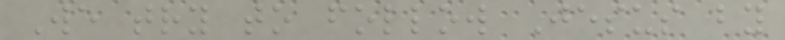We try to follow Jesus by
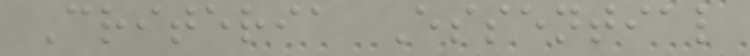Criteria Essential
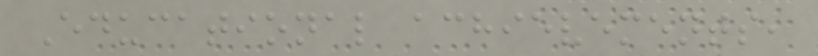Educational achievements,
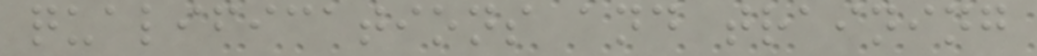qualifications and training
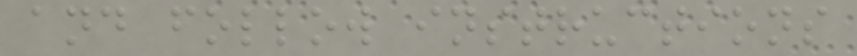and follow instructions
